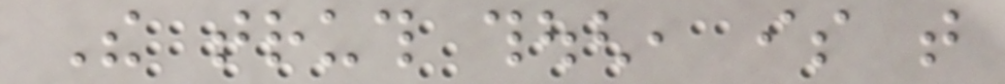The truth though, is that
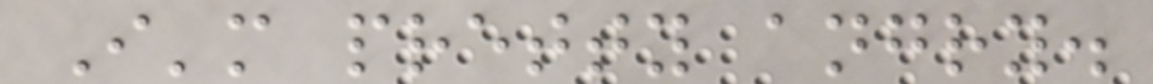I'm pretty angry.
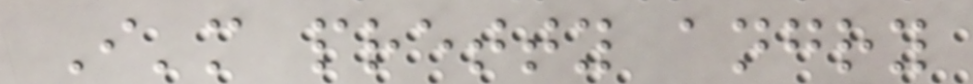I'm pretty angry
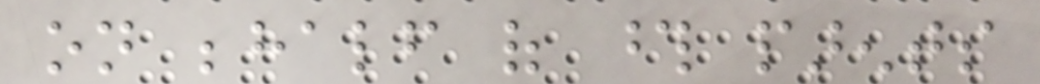on behalf of those parents
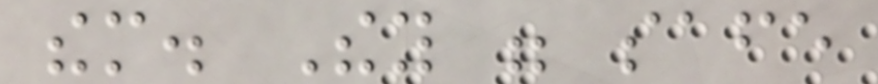them. They were safe
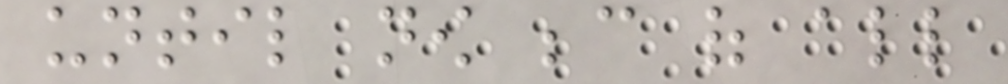until now because of all
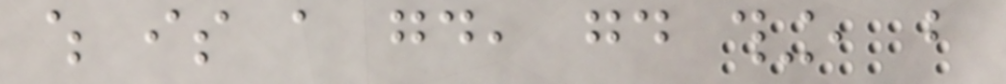which is a good, good thing, but
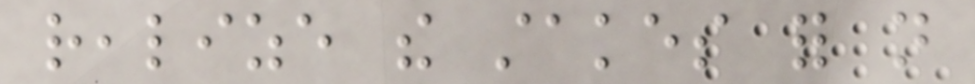realize the stakes for not
